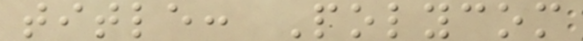title: Polycom
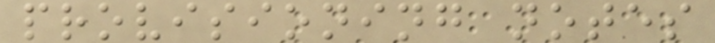provisioning notes
